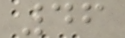46
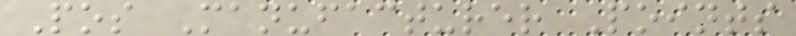Pos Manufacturer Points
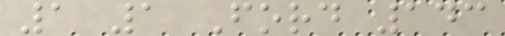1 1 Ford 143
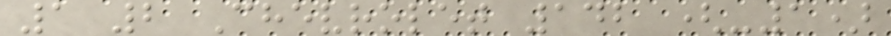1 2 Chevrolet 142 (-1)
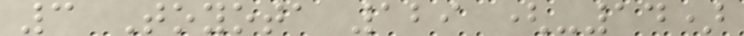3 Toyota 129 (-14)
